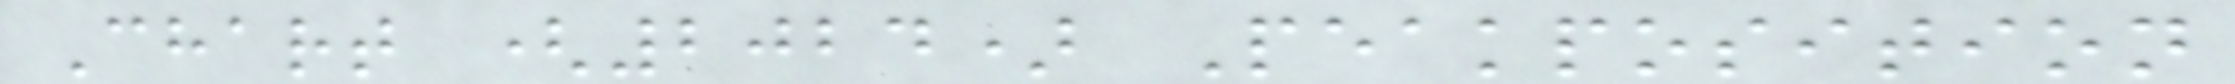Chart (2024) Peakposition
